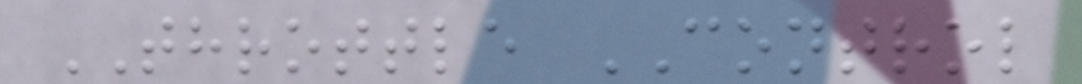THROTTLE CONTROL
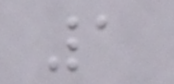1
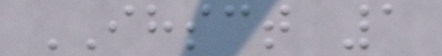IHSCT 1
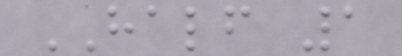HALF 1
